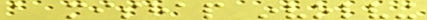a mishap involving
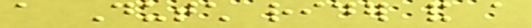a Dutch rider and a
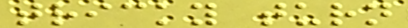tricky turn
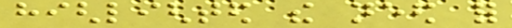highlighted the need for
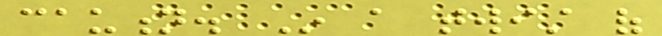caution. In a twist of
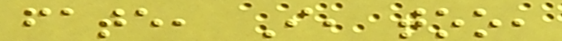fate, I, too,
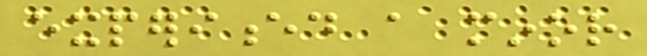experienced a minor
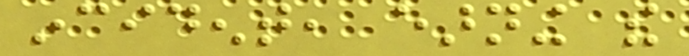incident, earning the
